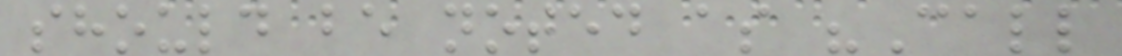should be noted as "Call
